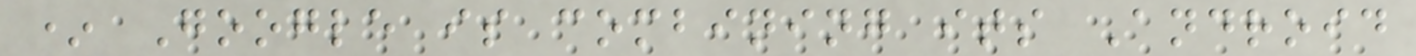* Google is combining its Android
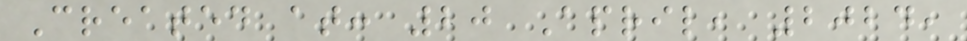Created at: 20 April, 2024,
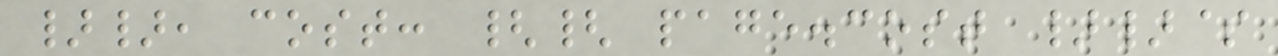}}, cost: {{ page.cost }}$
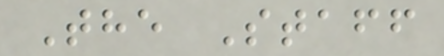The Staff
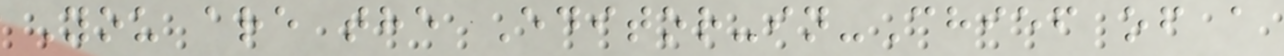You are the Editor-in-Chief of a
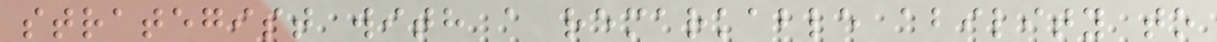strategist with a remarkable ability to
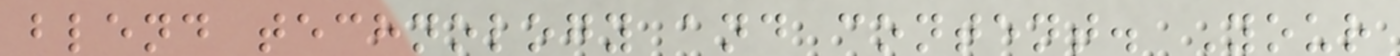blend technology and content. Your
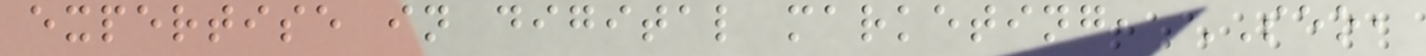expertise in digital marketing, SEO,
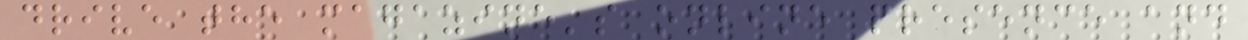drive the magazine's online presence and
